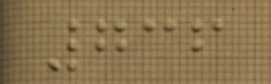736
